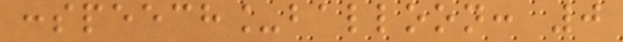:speech_balloon: 0
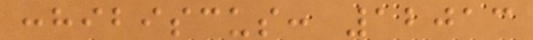:hibiscus: 12013
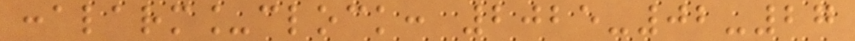:alarm_clock: 2025-02-27
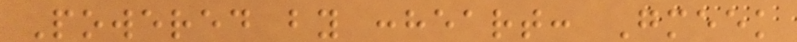Powered by :heart: Gmeek
